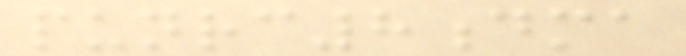punrc8dma
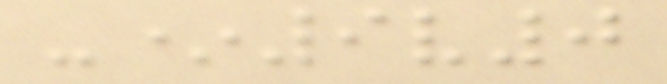-*9v0
